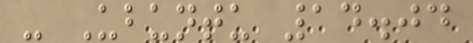- Ubuntu 14.04
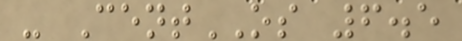- CentOS 6.5
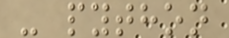- python
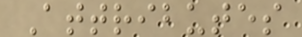Attributes
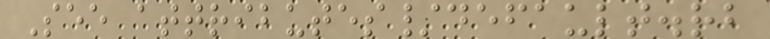See attributes/default.rb
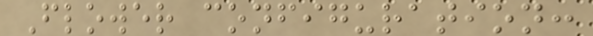Flower configuration:
